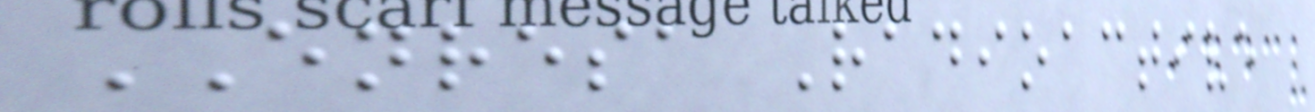ENRESA Radioactive
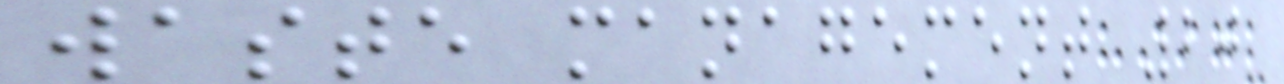waste management 20
